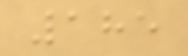185
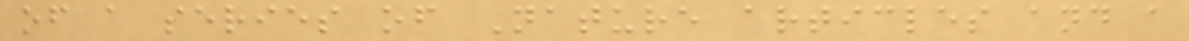of a series of Nature articles and a
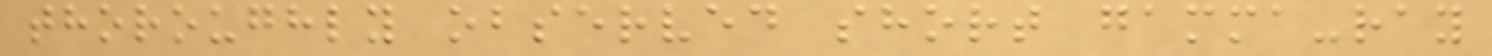thoroughly observed short gamma-ray
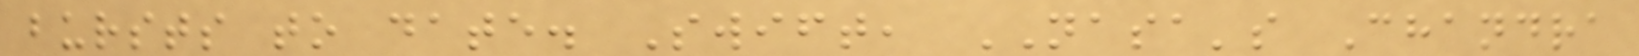bursts to date. Swift, NASA's Chandra
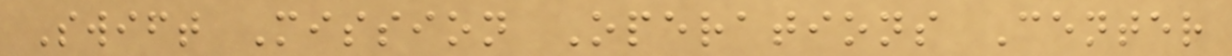Swift Mission Operations Center
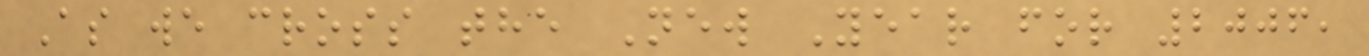As we cross the New Year for 2006,
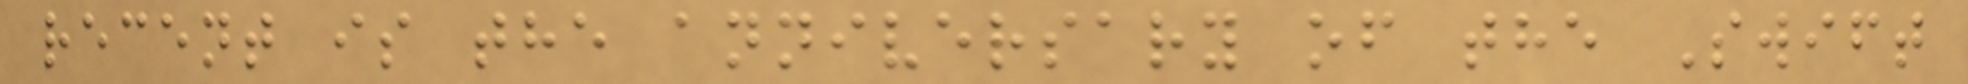recent is the anniversary of the Swift
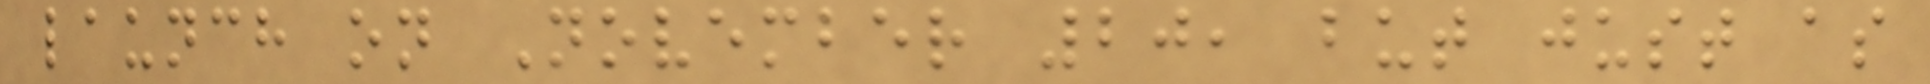launch on November 20, but just as
